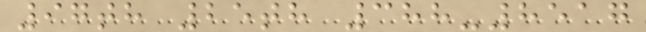97th 25th 388-8517
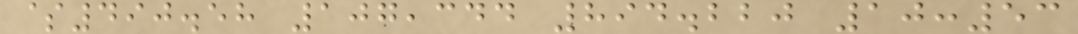$490.58 107,344 894.220 10:53
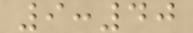9:40
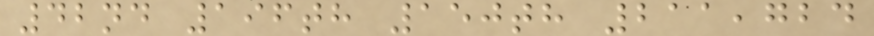42nd 196th 150th 211,724
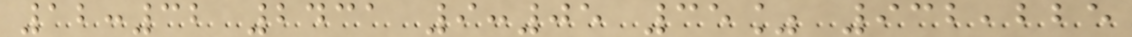12:32 2431 9:05 35% 932,225
